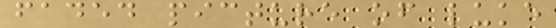faded picture of luke
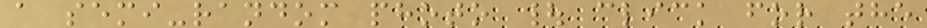a semi-random photo | click for the
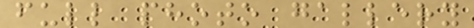full photo gallery
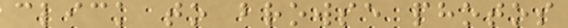click to browse photos
